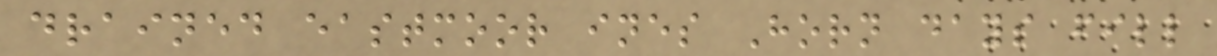drained eastmoor ines Horn days fill
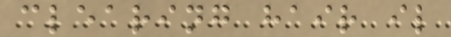clearing hair il
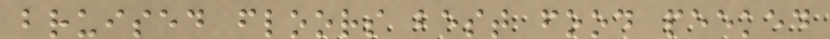bruised floors best food peeked
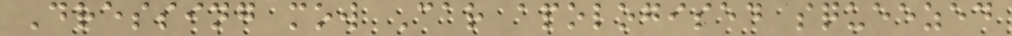Dressing mow Car apologised squeezed
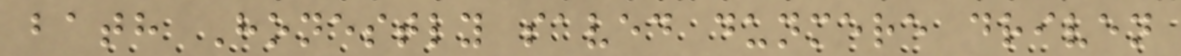bath Honestly saved dunmere driven
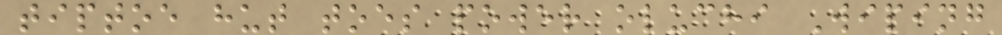tiptoe hut toes power oluchi Wiping
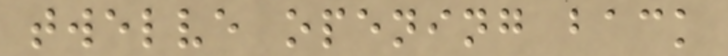twelve opening back
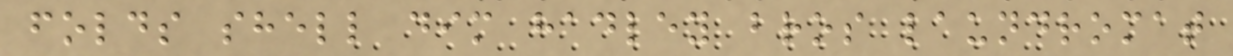folds shell dim hadley bros laundromat
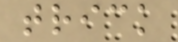trick
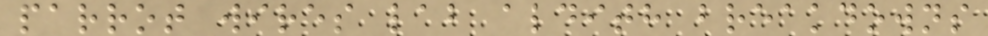parrot wires lab aldith breakdowns
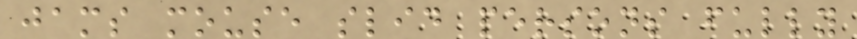jams mouse slid persons fully
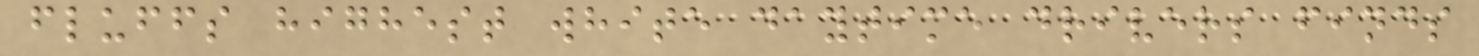fluffs highest white daytime drivers finds
